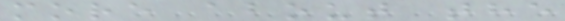more about the
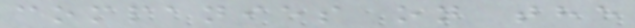companies on the
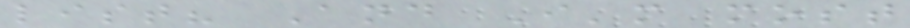list? And I'm most
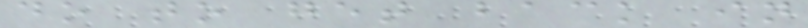do to get back in
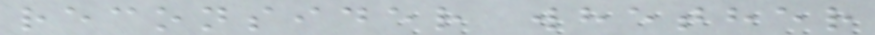reconsider whether
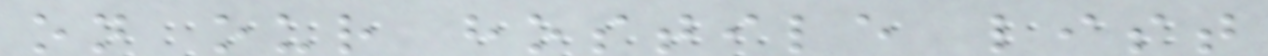on our hostile list
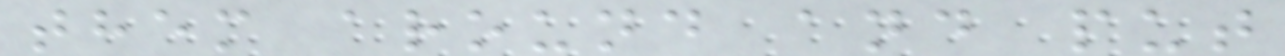them around and put
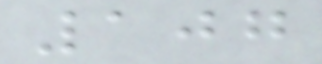107
